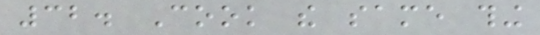32. Cook the same thing
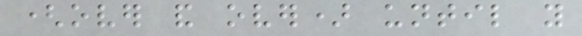(over and over) until you
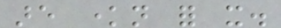are known for it.
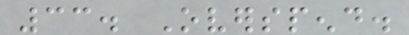33. Overspend.
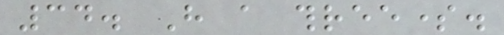34. Have a threesome.
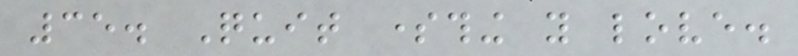35. Quit something you love.
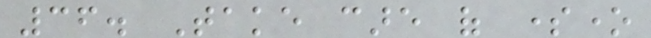36. Take care of someone
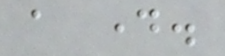a day.
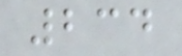234
